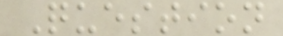Question
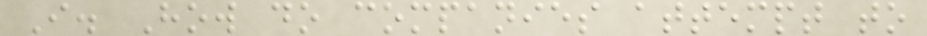I. How do companies attempt to
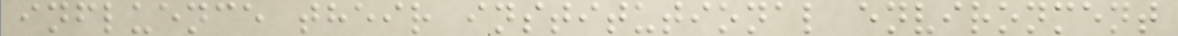influence their institutional environment
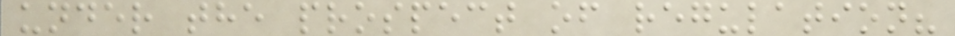under the prospect of regulation?
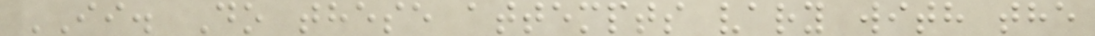II. Do these attempts vary with the
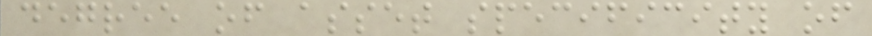degree of asset specificity of
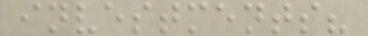investments?
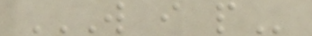W I P
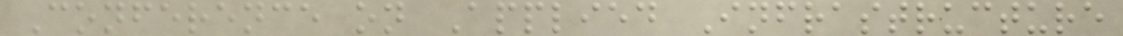Conference on Applied Infrastructure
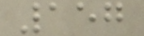157
